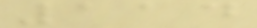114
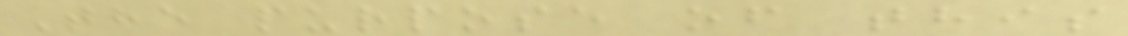The purpose of this
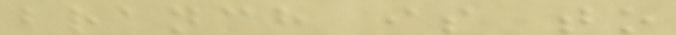branch is to
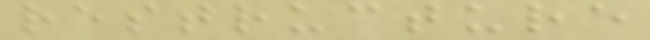restructure
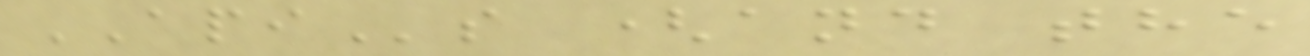APIs (and the
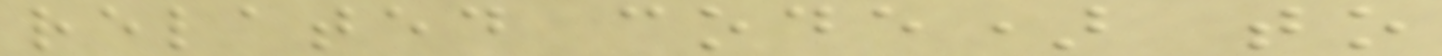related code) to
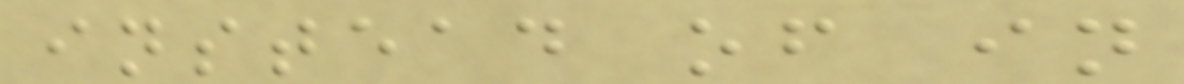instead of in
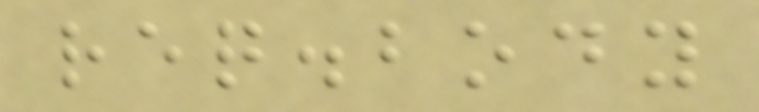req.body
